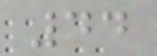44
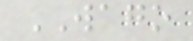WAGO
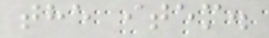the item.
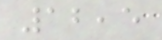12,5
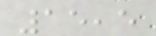15,5
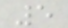5
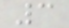3
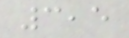3,5
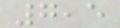7,5
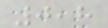0,8
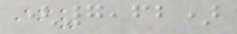(7,62)
